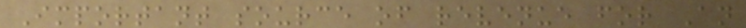Important source of revenue for An
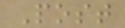Post
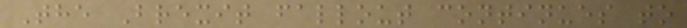The Brexit fallout continues to
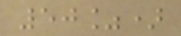50%)
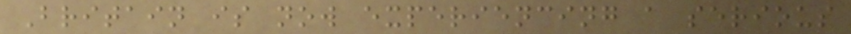Britain is now experiencing a serious
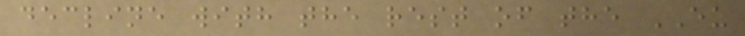decline with the rest of the EU
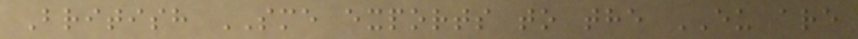British SME exports to the EU are
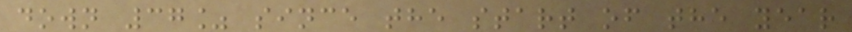down 37% since the start of the year
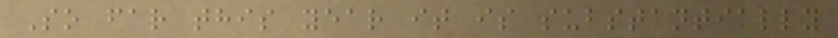So far this year it is substantially
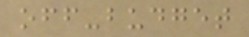off-budget
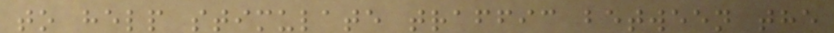to help stimulate traffic between the
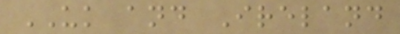UK and Ireland
